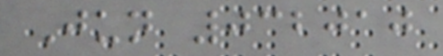Jun 032010
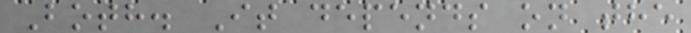Both. It depends on the
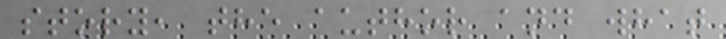story, the author and what
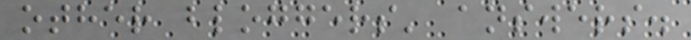other bloggers' answers.
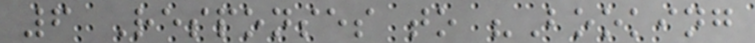6 Responses to "Booking
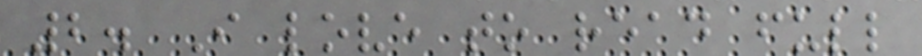2. I love to read full
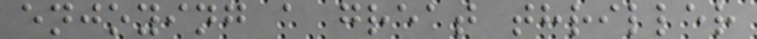enjoying a great thriller
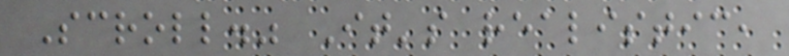Scroll." It's realistic,
